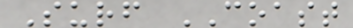Surf COAST
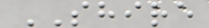SHIRE
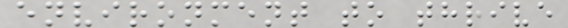environment to thrive
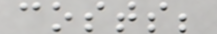costs;
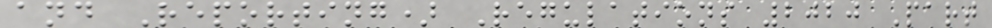and Reporting) Regulations 2020 Part
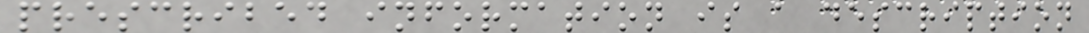prescribed information is a description
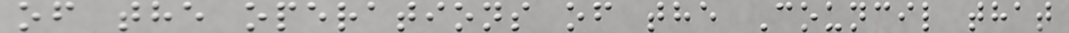of the operations of the Council that
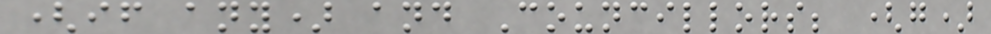(if any) and Councillors; (g)
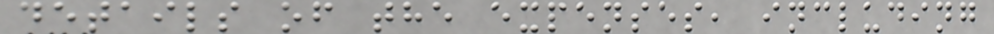details of the expenses, including
